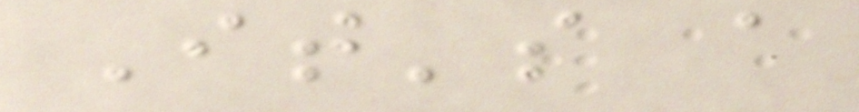It's a
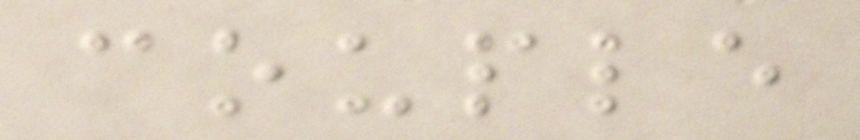couple
